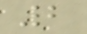2
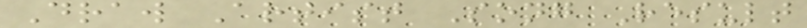Draw Artist Song Result
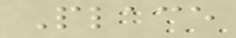Place
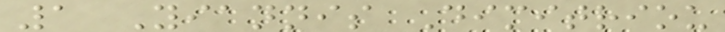1 Yiannis Dimitriou
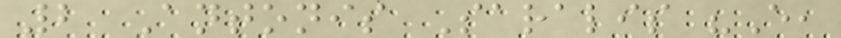2 Antonis Saralis "E,
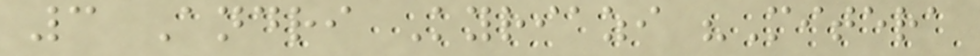3 Andri Kyriazi "Mitera
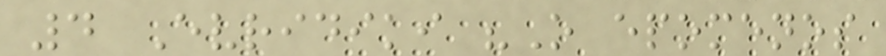4 Evridiki "O epomenos
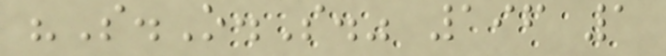"S.O.S." 196 1
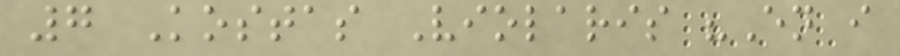7 Kostas Violaris "En i
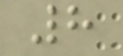8
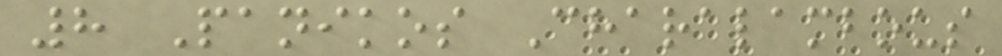8 Panikos Charalambous
